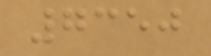7350
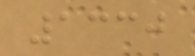1330
